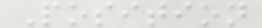Position
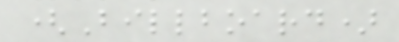(Billboard)
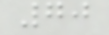70
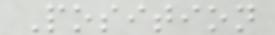Position
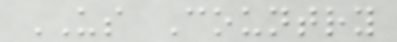US Country
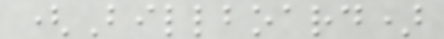(Billboard)
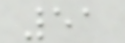51
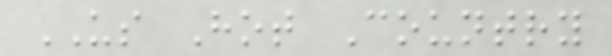US Hot Country
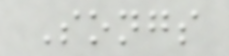Songs
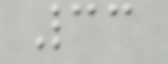33
